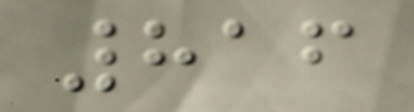816
